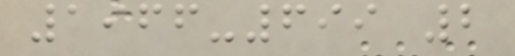1966-699 2
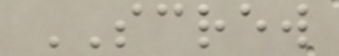SCREW
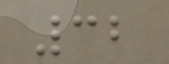32
